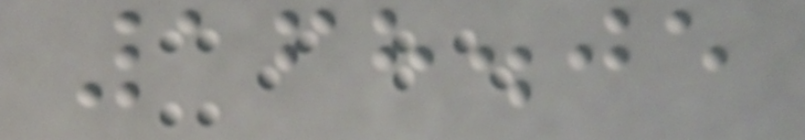168.05
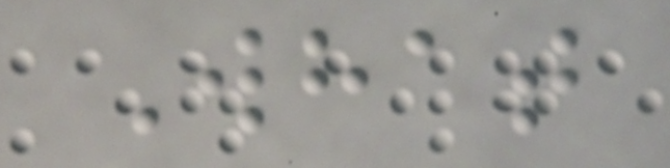What
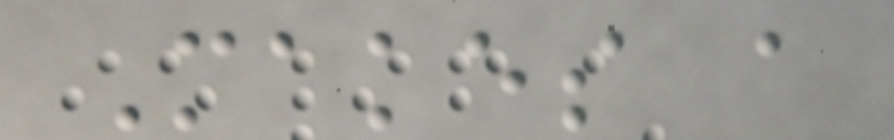Makes a
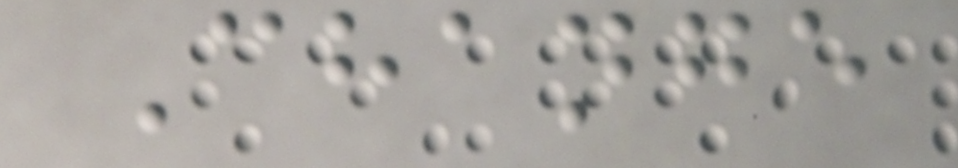Change
